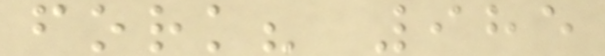fork? 985
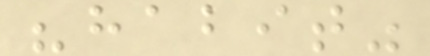"habit"
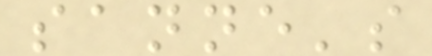sanne's
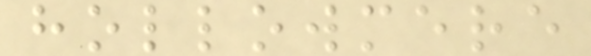hollowmere
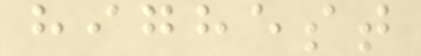highest
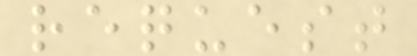request
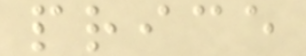price
